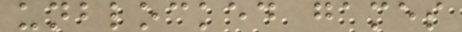unblocked games
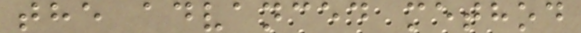the advanced method
